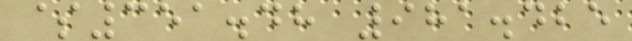$351.48 981.425
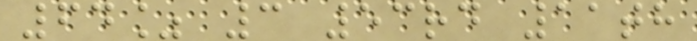64% 3 53rd 11th
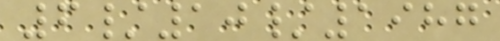6/10/1987
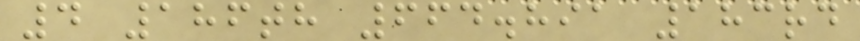4 186th 664.891 183rd
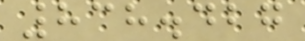838.427
